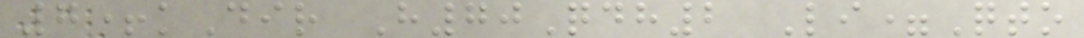7+kDir H70Qdh2 Li=Qto
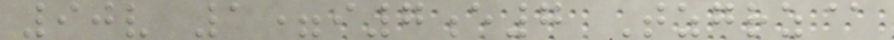90v 1=i7e7 Tzgrz@
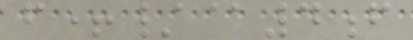f+/@4f
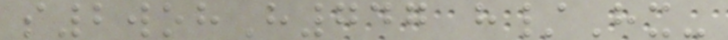s2wohH747 h/Hx-
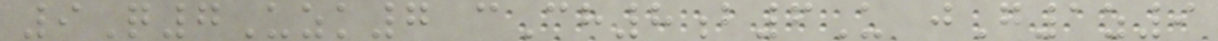9Q7Uzk7 cCh8b6U jG1z9
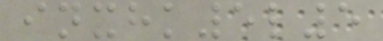inxhk5l5
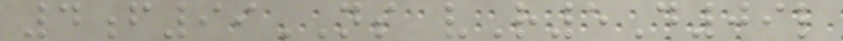4f99NS vR5D09l
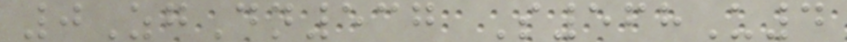0ZgDn537 S568U4
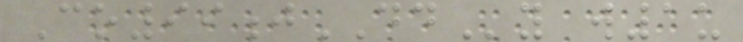Co99jDDy w1u
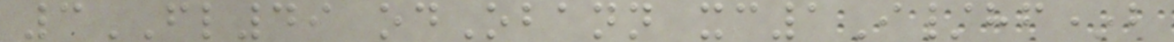3FL49 odObann xc1I/hf*b
